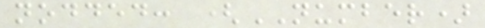nodded: (NUMBER)
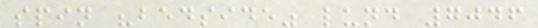spin "bedside" lund 7046
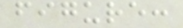figure:
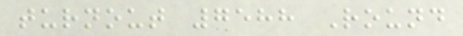turnout 7588 Round
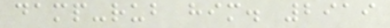damp-rub him. 2919
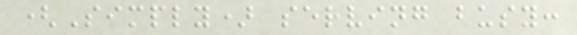(Simply) serving busy:
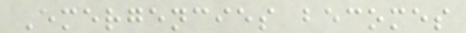Emergencies becomes
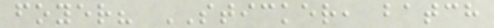foyer? STICKER, batch
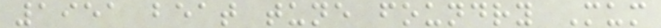1951 beat tune foundry Mum
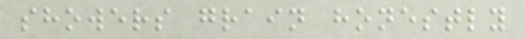showers grain honestly
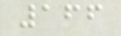166
